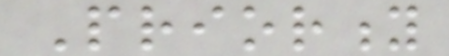Priority
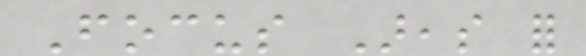Focus Areas for
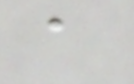a
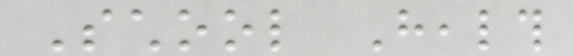School Health
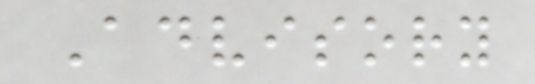Advisory
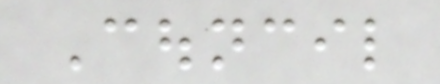Council
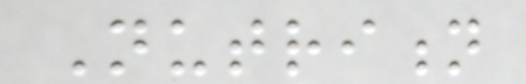Nutrition
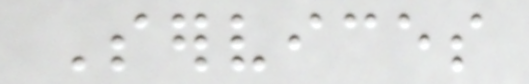Services
